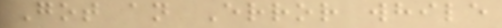Got an Error while
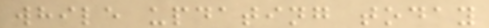while updating today
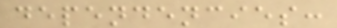dependencies:
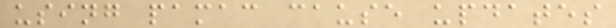using pamac cause updates
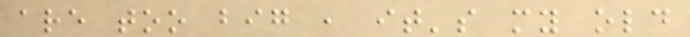are too big , it's my old
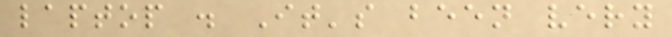laptop . It's been very
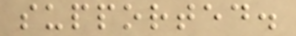supported.
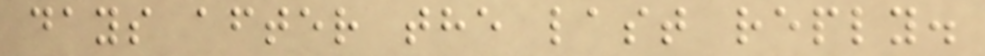days after the last reply.
